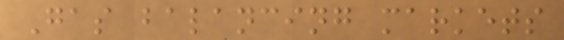Gas balancing markets
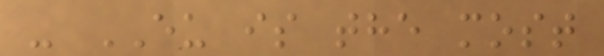- EU is the most
